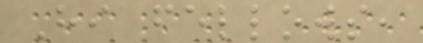Hi fellows,
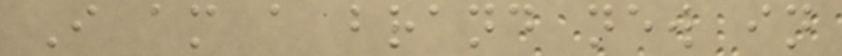I am a brand new in
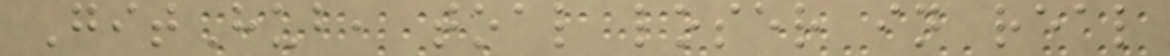GitHub, toal loser in real
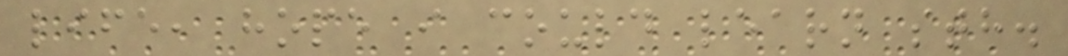life, hope i could learn sth.
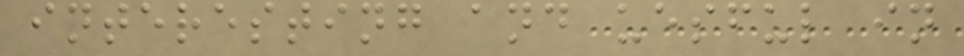interesting and uesful in
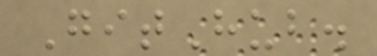GitHub.
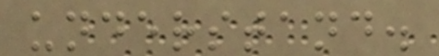understand.
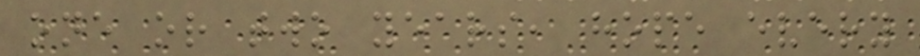one or two years, hope every
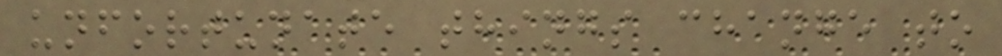unfortunate things change to
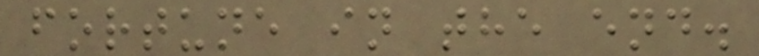fortune in the end.
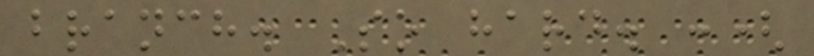branch. So hard. :(
